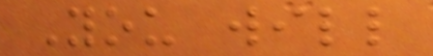You will
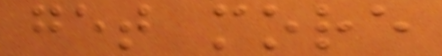get more
